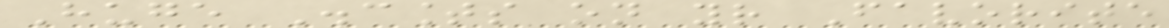Huge Discounts on your Favorite
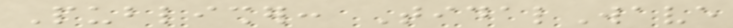Publisher: TidalWave
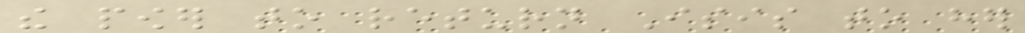the power to return Isis to her
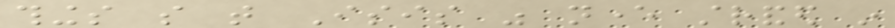things so that Isis was never stranded in
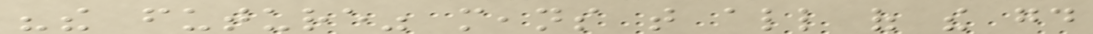"the future" means that all of the good
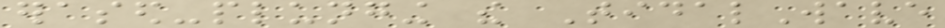erased-plunging the TidalWave
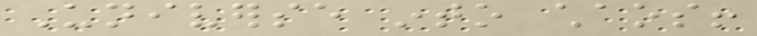Universe into chaos!
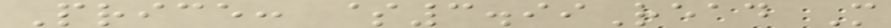Price: $3.99Read More
